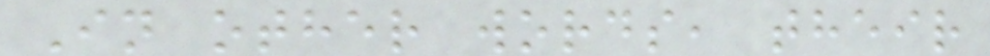In other words, their
